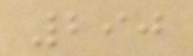290
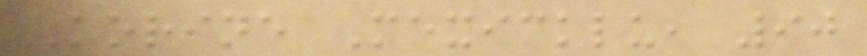Korine Mexicklu, 90
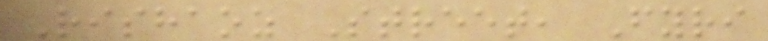Rishaoz Street, Fyri
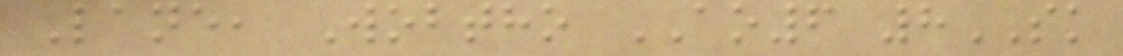Lane, Wobtho AO6 8SK
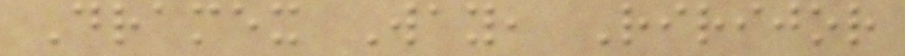Dramex Way, Ririjor
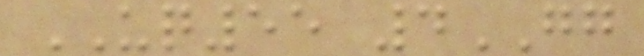UQ55 4GG
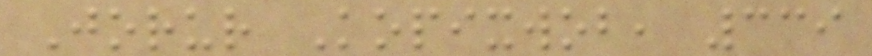Jorur Kopixwob, 339
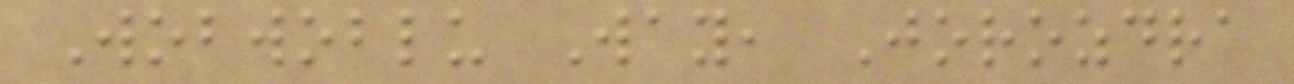Wobwoblu Way, Jorozdra
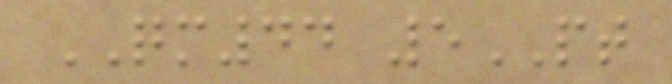QM44 5PT
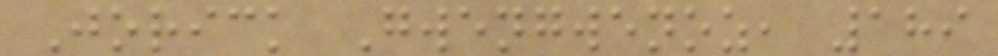Jorick Gwengwenoz, 189
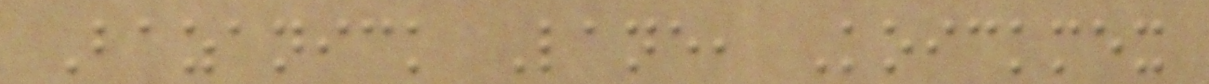Bazanick Lane, Koickmex
